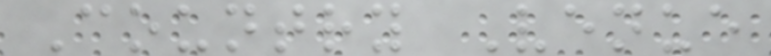Country Venue
